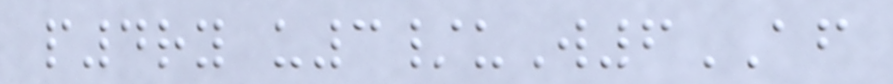p4ry u3/uW6AF
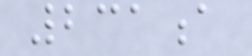231a
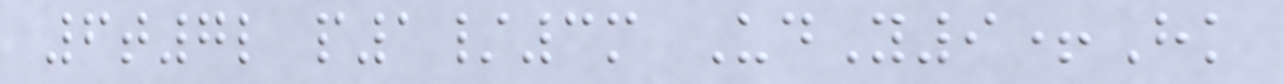6t7l p1/3m UdY9+Hk
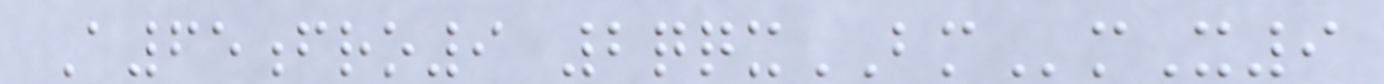A65fro9 2qqxBMmX9
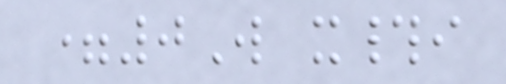=0W x#i
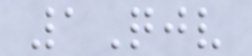1Qjv
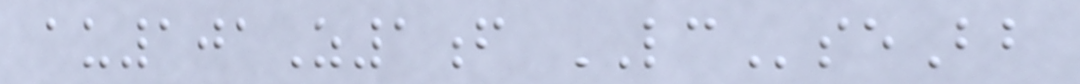au101Z1f LCseBb
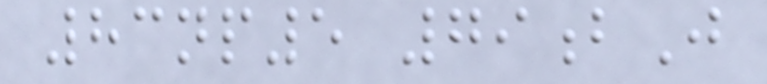83np5 79bJ
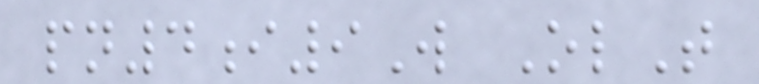pn4i9W OlT
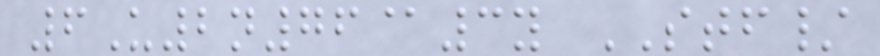6U2n76@3y STF/
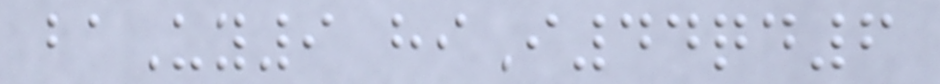baUy9 hiI44qd6
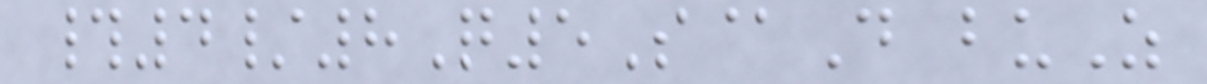#4/8Q5S@D buZ
